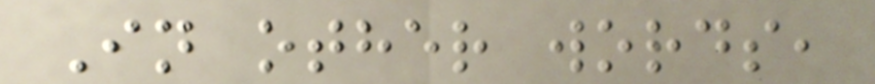In other words,
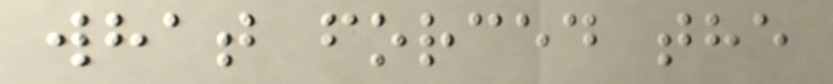what forced the
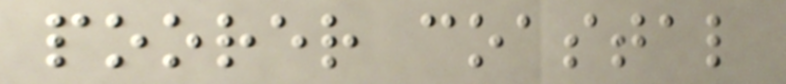poorer coastal
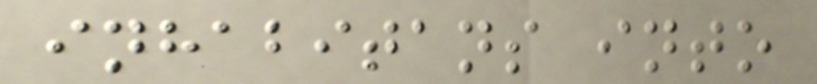inhabitans into
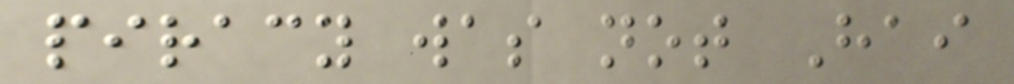piracy was not Hai
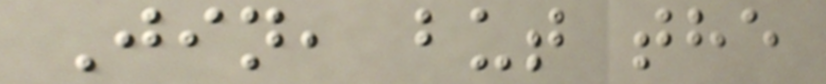Jin, but the
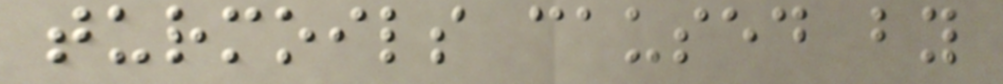turmoils caused by
